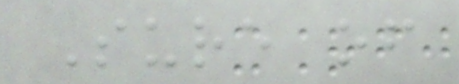Sure of
